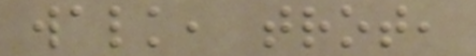walk, trot,
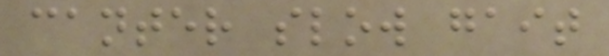canter slow gait
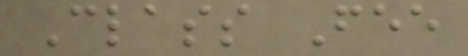Class Fee
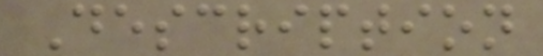Description
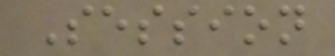Session
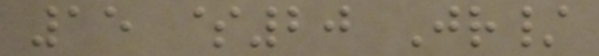15 $20 Jr/
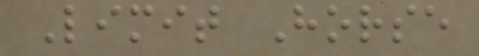Limit Horse
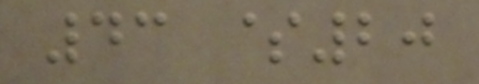43 $20
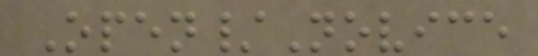Open/Novice
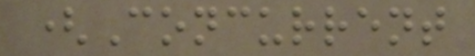(Concurrent
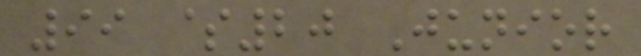99 $20 Junior
